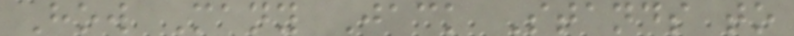How Many Jack Stands to
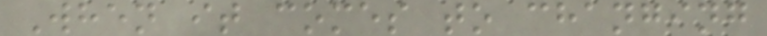When it comes to changing
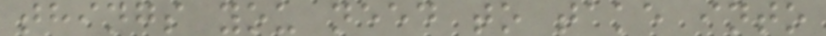things you need to take into
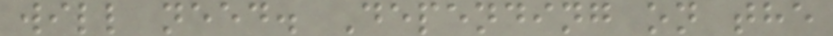will need. Depending on the
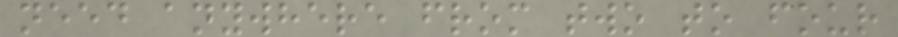need anywhere from two to four
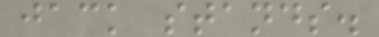jack stands.
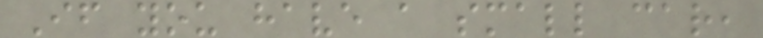If you have a small car,
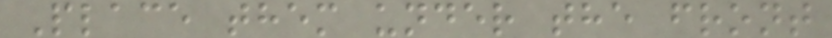Place them under the front
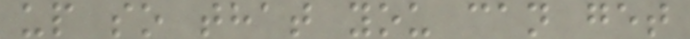up so that you can get
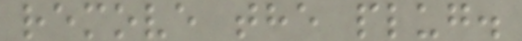remove the plug.
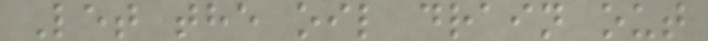Let the oil drain out
